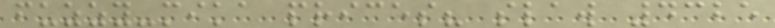fuzzy-mika prices? slaw 4325
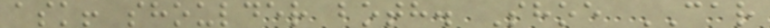ask! shoulder both. Shoe CAR
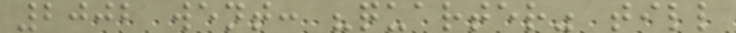2002 went: "quarter" till
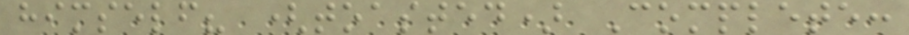himself? (toasted) Complete:
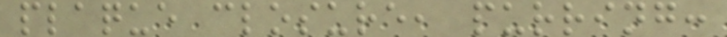plaque closure, purring:
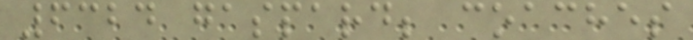6324 gaspard; coaches
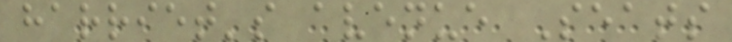harriet's avenue Seats
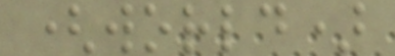(world)
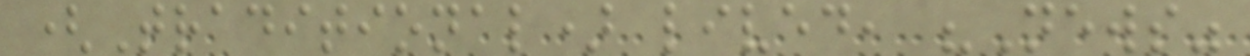(Traditional) lived, "News"
